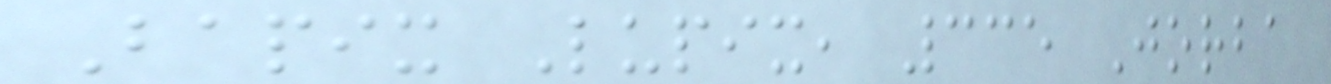Bapix Lupix, 335 Jorba
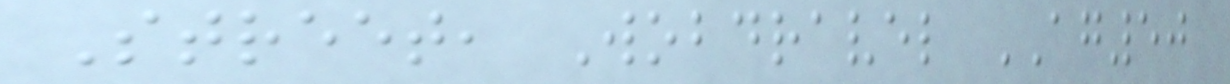Street, Wobdravel AG50
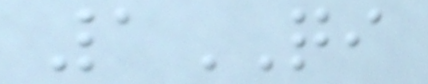1QI
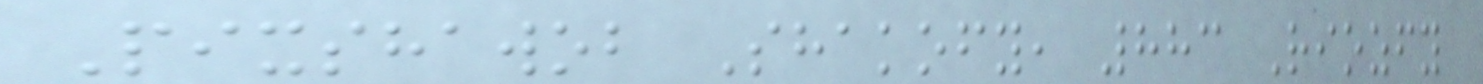Pixshawob Shakofy, 883 Riozfy
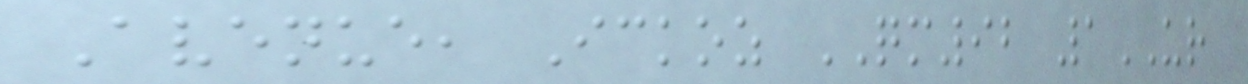Avenue, Ickoz QM92 1UR
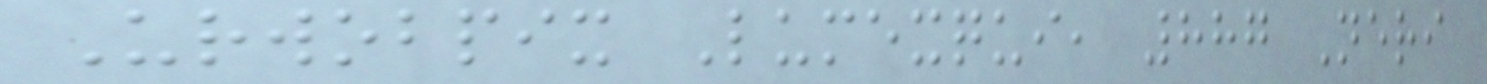Urwobpix Lumexqui, 887 Neri
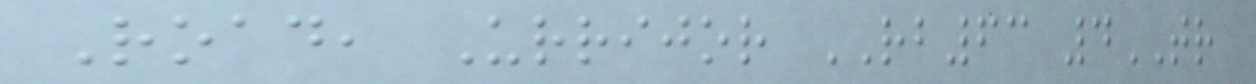Road, Urrijor RB63 4TR
